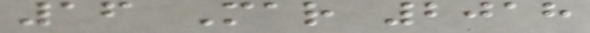16 Mar 2018
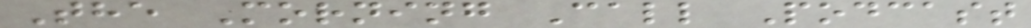The Morning Call Podcast
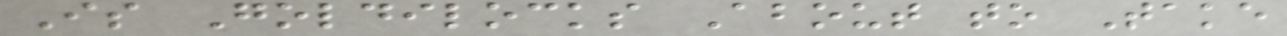Is Goldilocks About to Take
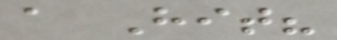a Hit?
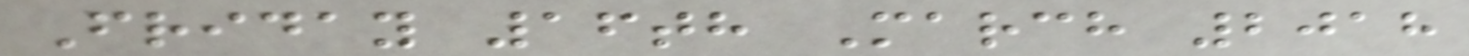Friday 16th March 2018
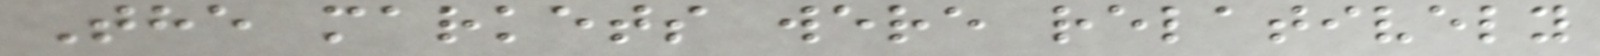The markets were relatively
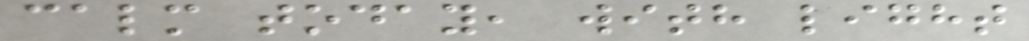calm today, with light
